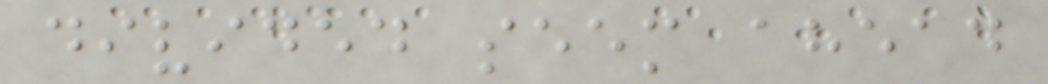divided seem ahead
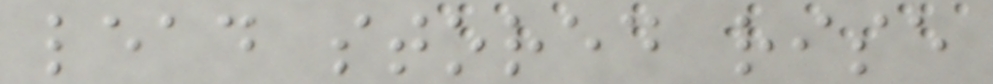lead stored rise
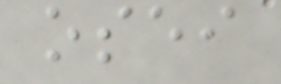osei
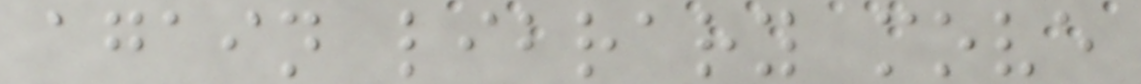again library move
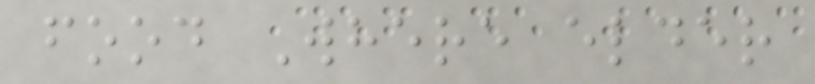food Where elder
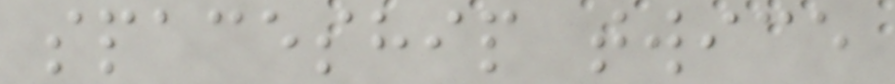spaceship twice
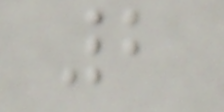2
